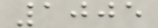1005
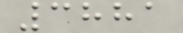3881
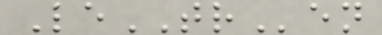LeTRen
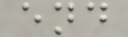end
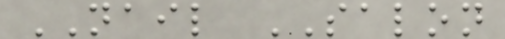NAIL SALON
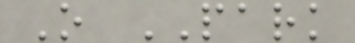O PARK
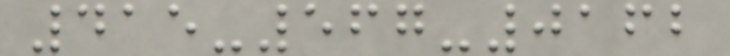415-567-0162
